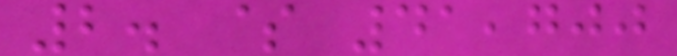2. $ 41,700
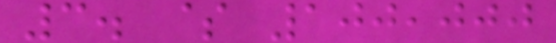3. $ 100,000
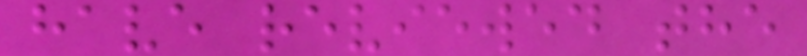have reviewed the
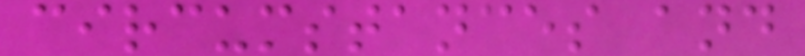circumstances and
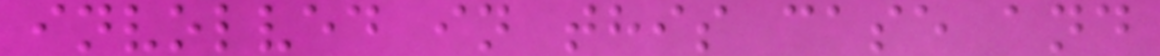involved in this case and
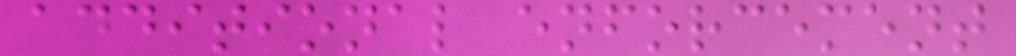additional enforcement
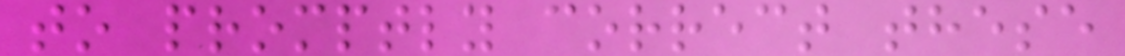to promptly correct these
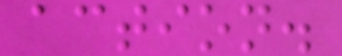action.
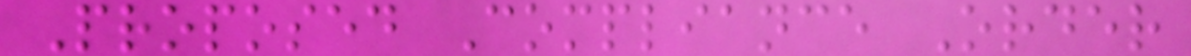Proposed Compliance Order
